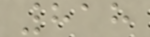818
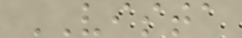VISTA
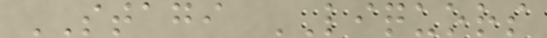STAGI LIQUORS
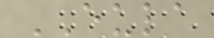EULA
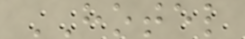HOTEL
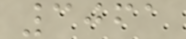3061
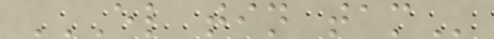EL TIN TAM
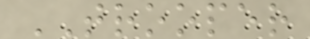TROOPER
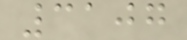3107
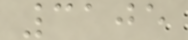3105
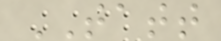TATT
